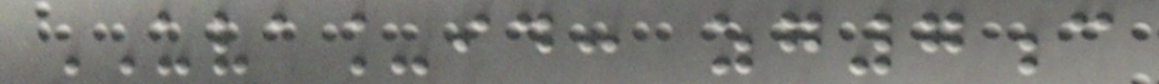UVA_id: zg7c
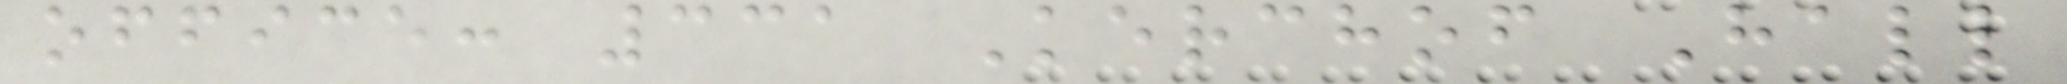office: 331 Kerchof Hall
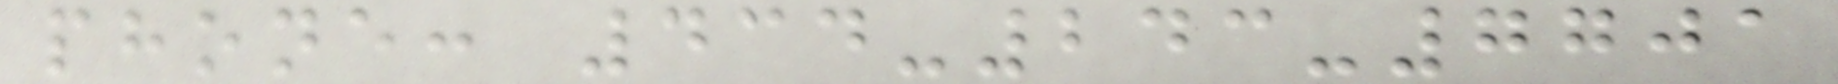phone: 434-243-7701
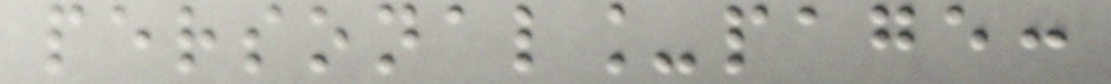personal_page:
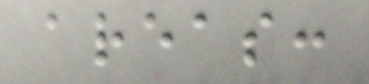areas:
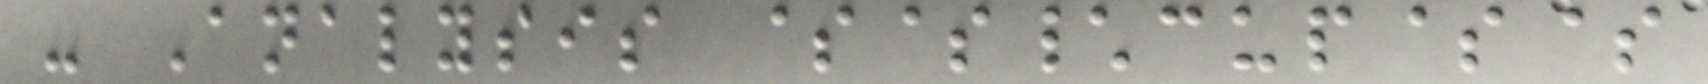- Analysis $$\cup$$
